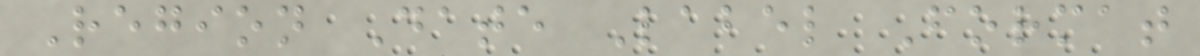Region Date Label Format
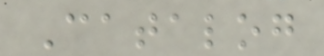Catalog
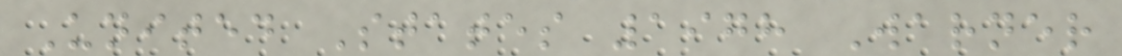United States 1978 Warner
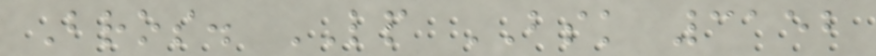Bros. LP BSK 3152
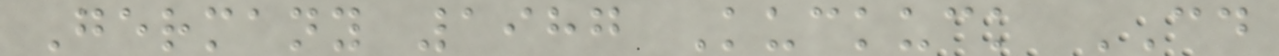Germany 1987 Kuckuck CD
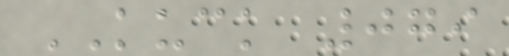KUCK 079
